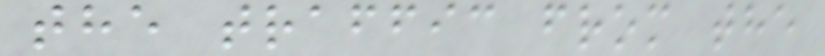the traffic from the
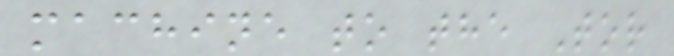machine to the Tor
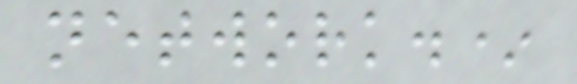network.*
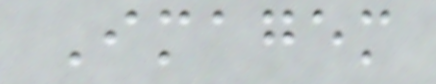Imagem
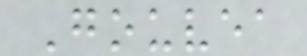Gouvea
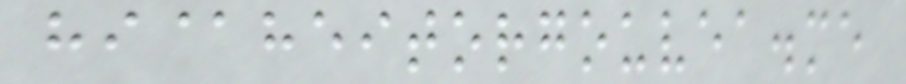hi@heitorgouvea.me
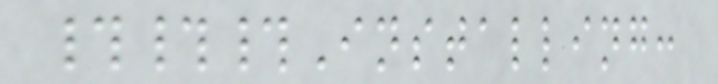###Installing:
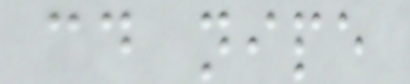cd nipe
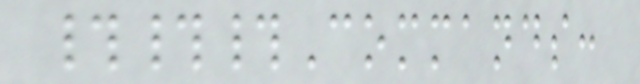###Commands:
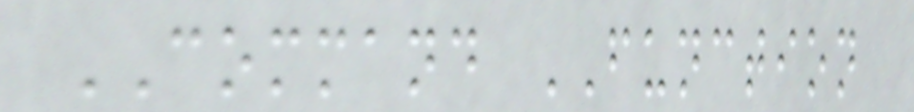COMMAND FUNCTION
